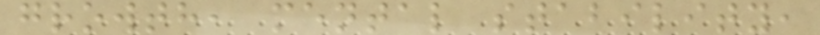growth, mental stability,
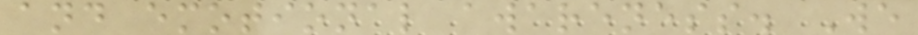and emotional awareness. We
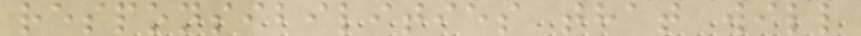responsibilities that will
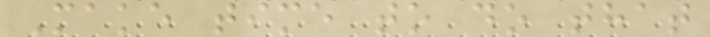Make time to do that
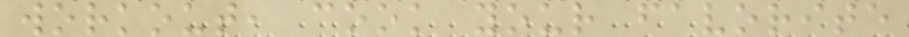workout, cook your favorite
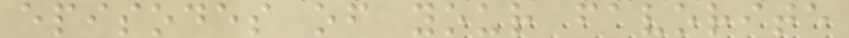episodes of your favorite
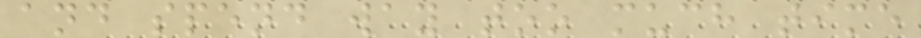and spend way too much time
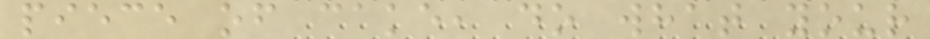piece of cake, do what your
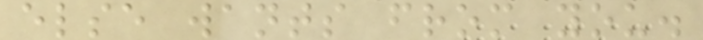else wants from you.
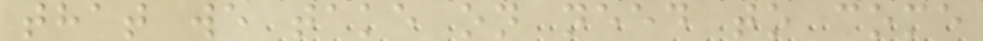that we take on need to come
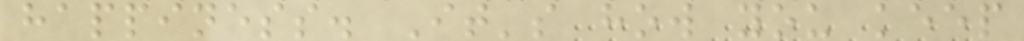happiness. It's how you keep
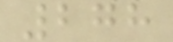278
